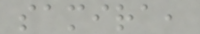samira,
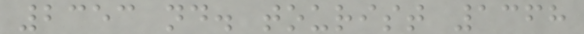2353 nd. tourist 1368
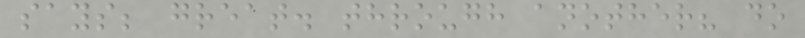says; great. through another? do
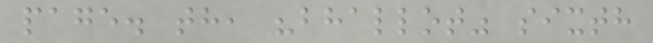page. th, "bhallot" sixth
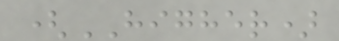(HIGHER)
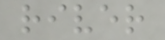river
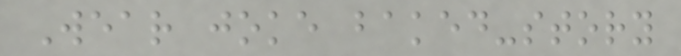Wear joke baked-story
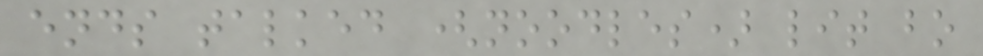ends talked (noodles) lit bo
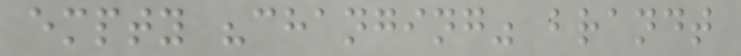empty "changing" brandt
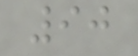90
